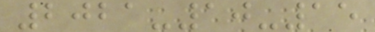2021-10-15
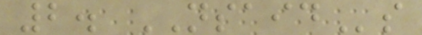2. NSAIDs
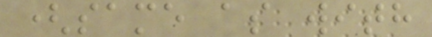(same as with
